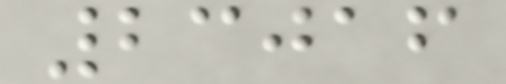23016
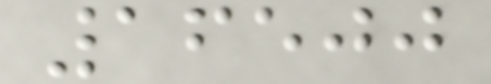16500
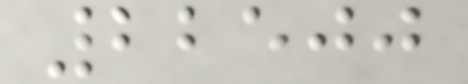22500
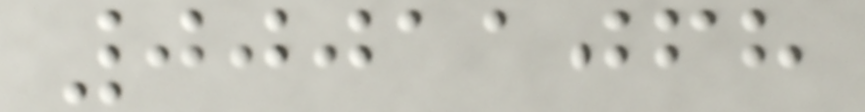00011068
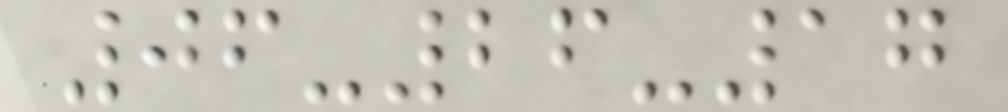06-26-17
